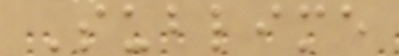Sublime
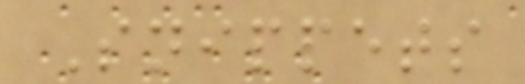Snippets
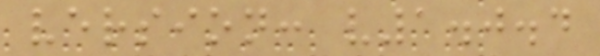version: v1.0.4
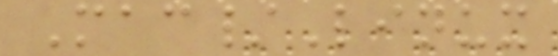Mac/Linux
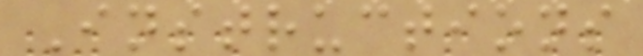Instructions
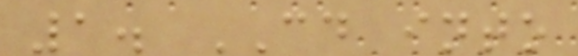1. CD into
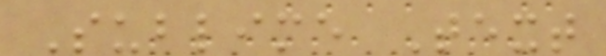Sublime Text
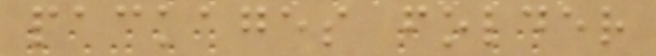packages folder
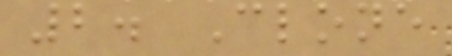2. Clone
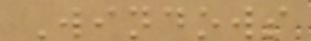Windows
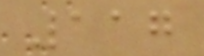117
